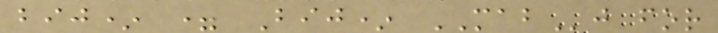bij* = Bij* MABj for
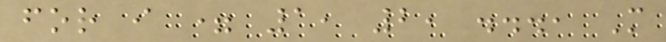for i = 1, 2, ..., M
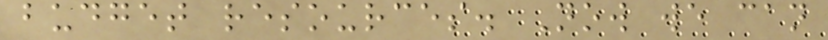budget resources. Now we can
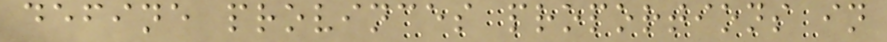define provinces proportions in
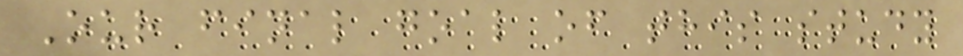Our final goal of this study
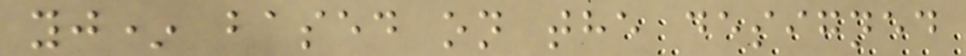yj* based on the designed
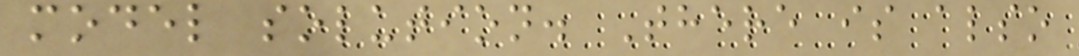model solution. There is also
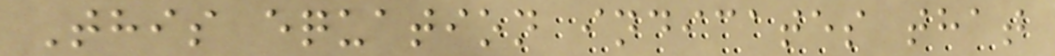This equation indicates that
